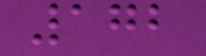172
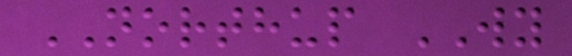NORTHUP WY
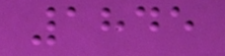1845
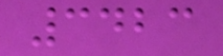3423
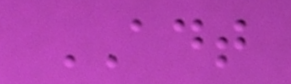ADT
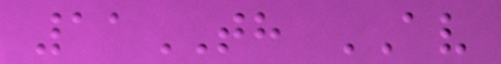11TH AV
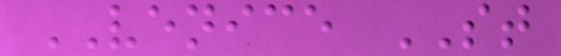VENICE ST
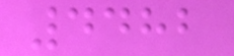4482
